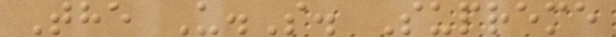The U.S. Supreme
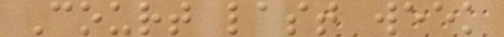Court last week
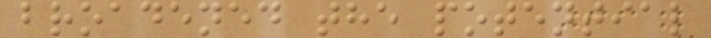broadened the potential
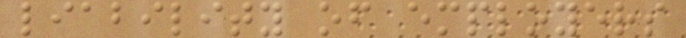liability of employers
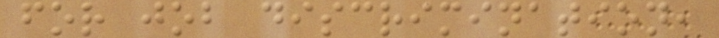for job discrimination,
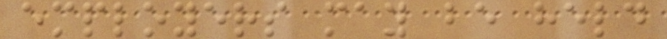employers may be held
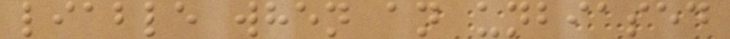liable when an unbiased
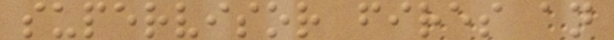supervisor fires an
